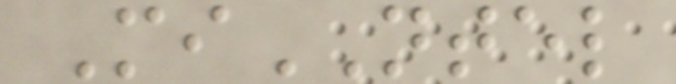MiNTEL
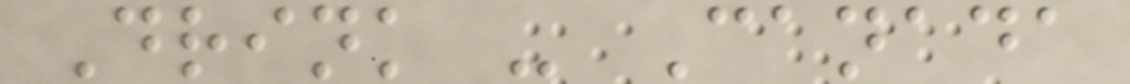Drink - Canada
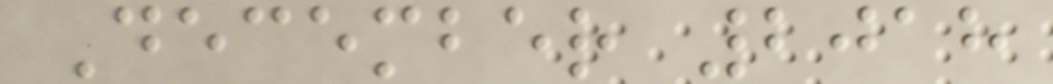December 2018
